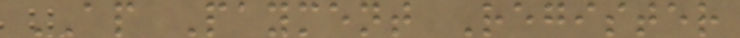AP Payment Register
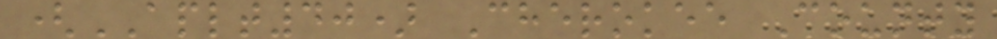(APLT40) Cherokee County
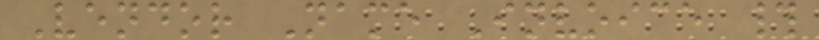Vendor Name Invoice #
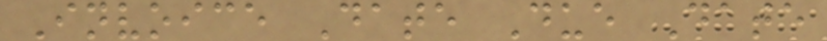Invoice Date Due Date
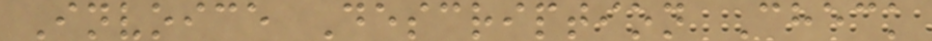Invoice Description Check
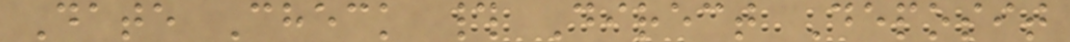Date Check # Direct Deposit
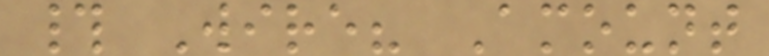# Wire? Amount
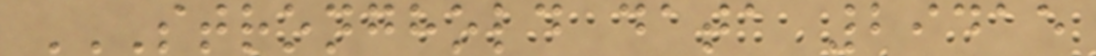STRONGHOLD DATA 29415
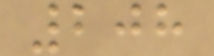208
